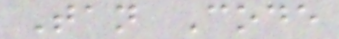Tan Code
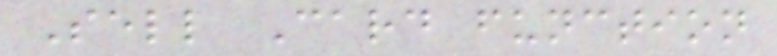Sell Card function
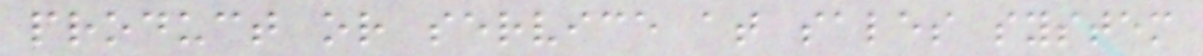product or service at sales system
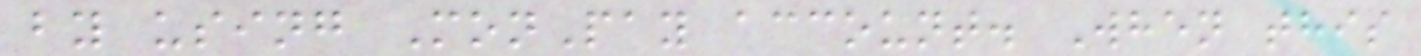by using MonPay account. When this
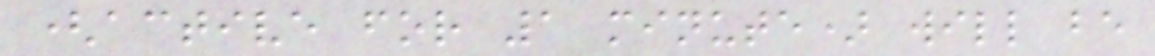(active for 1 minute) will be
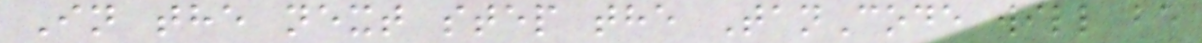In the next step the TanCode will be
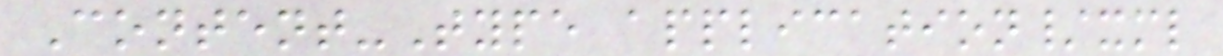Content-Type application/xml
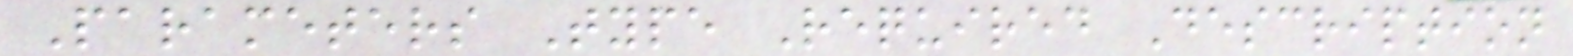Parameters Type Required Description
